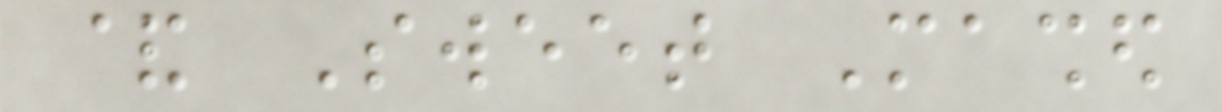& Sweet Mashed
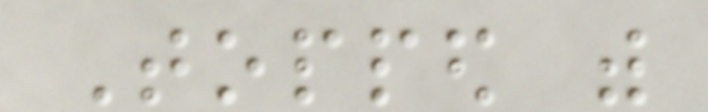Topped with
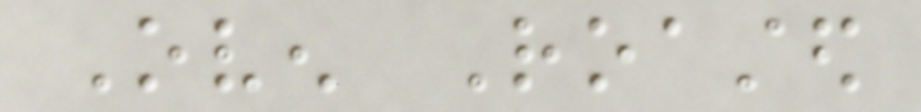Oven Roasted
